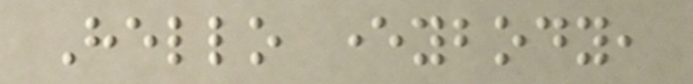Hello everybody,
